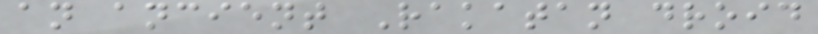an ancient Rakatan droid
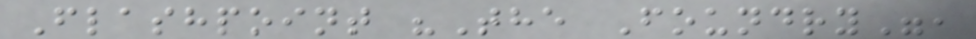Flashpoint "The Foundry",
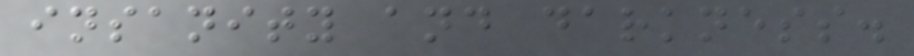insanity and darkness.
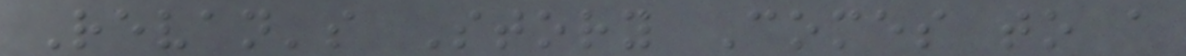Revan's Story Comes to a
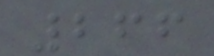266
